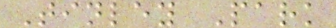Tinley Park
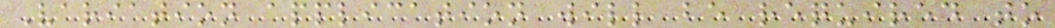Variation application will be required to
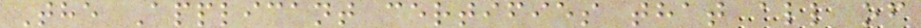The Applicant certifies that all of
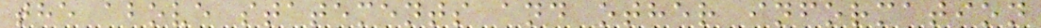the above statements and other information
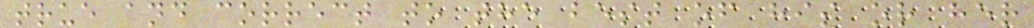true and correct to the best of his or her
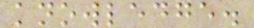knowledge.
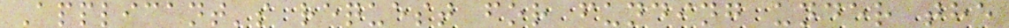Applicant's request for funding under the
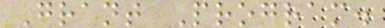Grant Program.
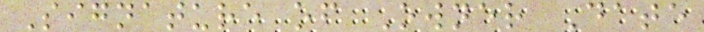Signature of Owner Date
